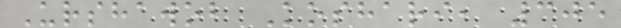Urshawob Koshari, 305
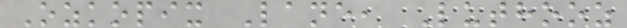Ozkopix Lane, Luthooz
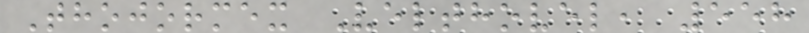Thojormex Velthovel, 558
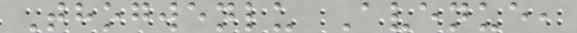Thogwenlu Avenue,
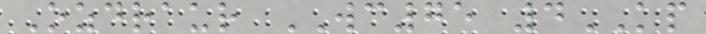Ozdraur WC75 4KP
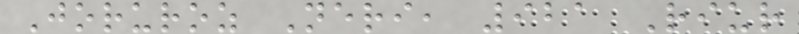Joruroz Neri, 921 Riur
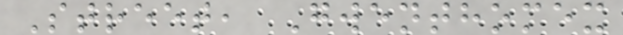Street, Gwenthomex
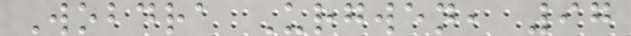Wobdra Urgwen, 97
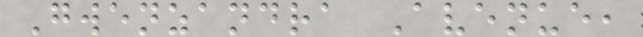Gwenzandra Avenue,
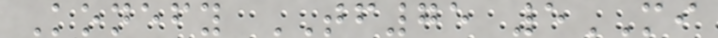Konefy TF75 5MI
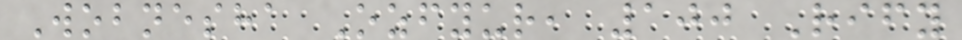Wobnesha Ozfyur, 100 Rify
